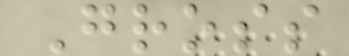Gross
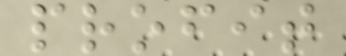profit
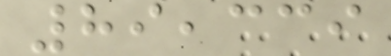89,339
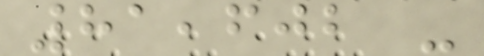81,602 -
